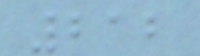212
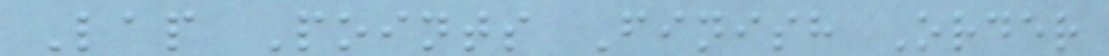Lap Points Finish Order
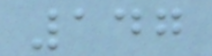147
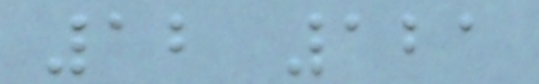12 121
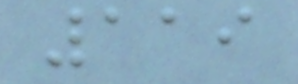119
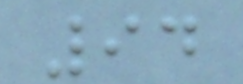94
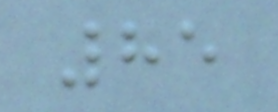85
